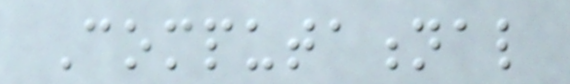Computational
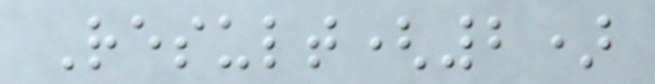Result(2)
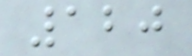120
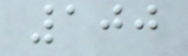100
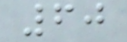60
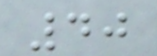40
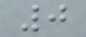0
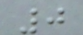0
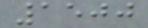1500
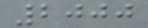2000
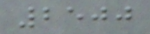2500
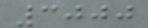3000
